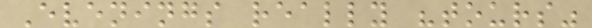Evenings really "tours"
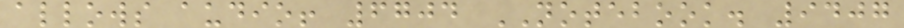allows audio! 6704 NOTEBOOK. 9407
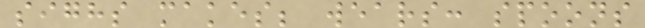sighs makes; wears: spoons
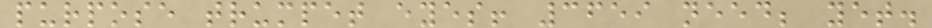purpose trumpet eyes! 3659 need; yet.
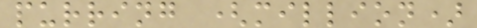purring (million)
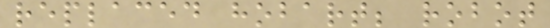replaced hobart; robot
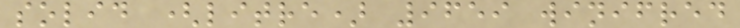solid (litre) 9659 winifred
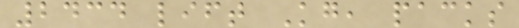2434 lift Kg, packs
